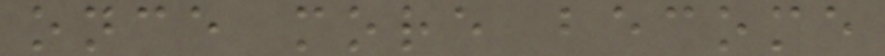once more become
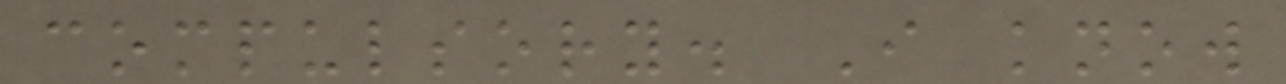compulsory. I know
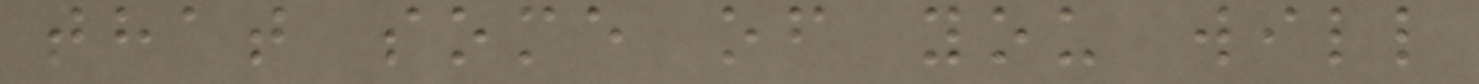that some of you will
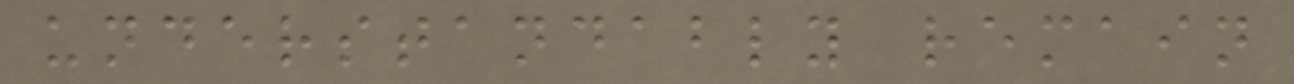understandably remain
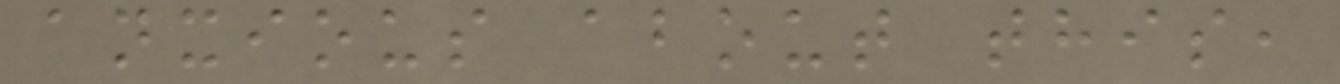anxious about this,
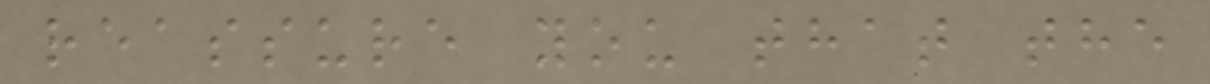reassure you that the
